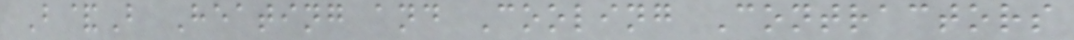B&B Heating and Cooling Contractors
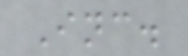Inc.
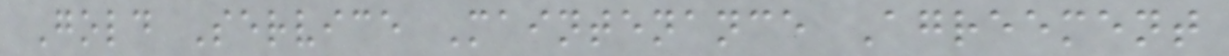Gold Service Maintenance Agreement
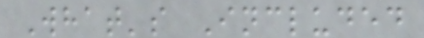What's Included
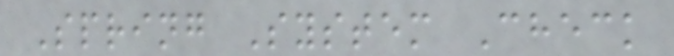Spring System Check
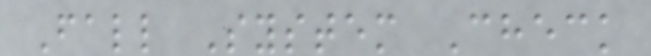Fall System Check
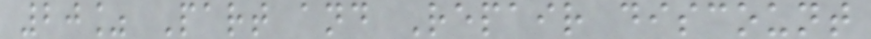20% Part and Repair discount
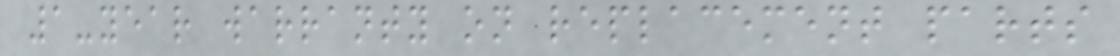1-year warranty on replacement parts
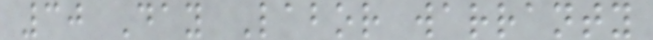30 Day Labor warranty
